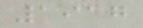1917
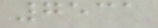7531
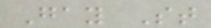Gay St
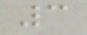3
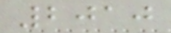2010
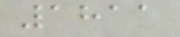1811
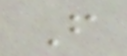F
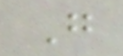G
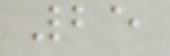25
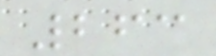263
